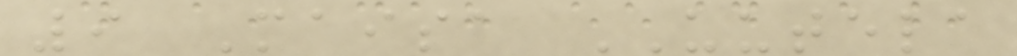9 Maisa UUTELA
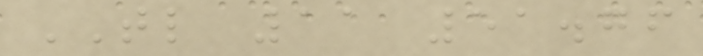TL 11 51.76
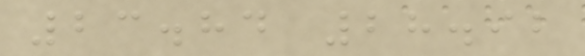23.84 28.92
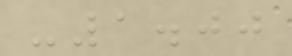-1.00
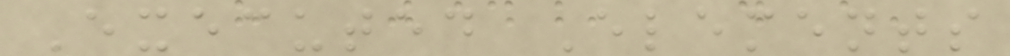Executed Elements
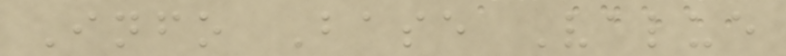Info Base Value
